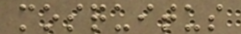mosquitus
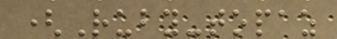(Ruby-topaz
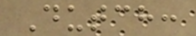Dutch:
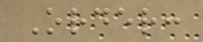Order:
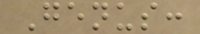Genus:
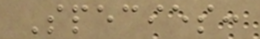Species:
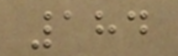184
